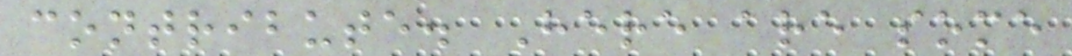contribute. Here are some
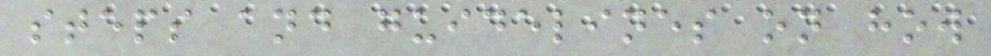steps and guidelines on how
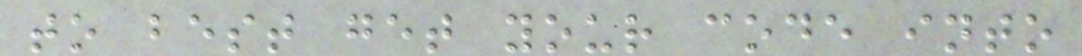to best get your code into
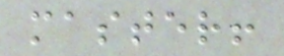master!
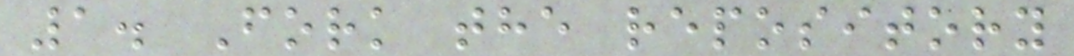1. Fork the repository
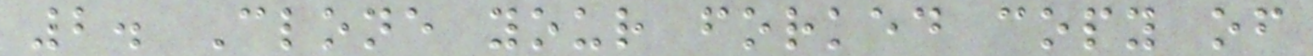2. Clone your forked copy of
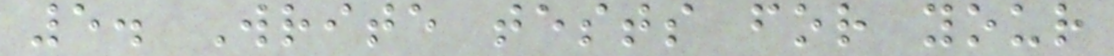5. Write tests for your
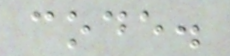code.
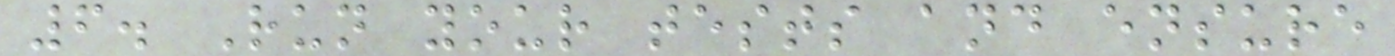6. Run your tests and ensure
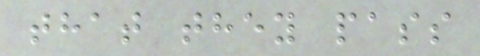that they pass
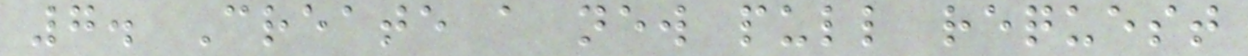7. Create a new pull request
